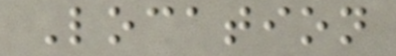Location
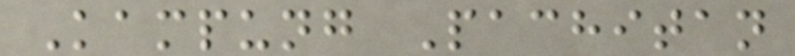Kampung Pachitan
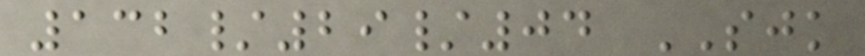132/29/04 SJK
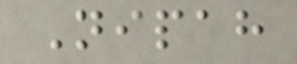Nipah
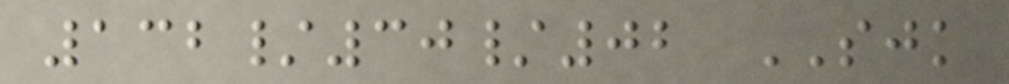132/30/02 SJK
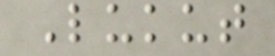Lukut
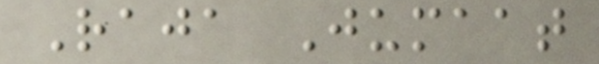Raja Jumaat
